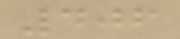406
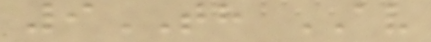9TH AV
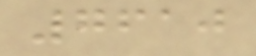7610
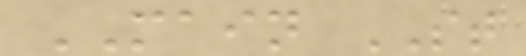MAIN ST
